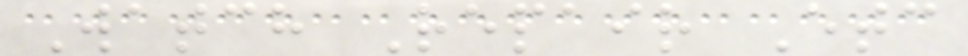Watch Repair Etc
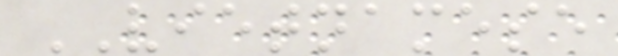VIETNAMESE
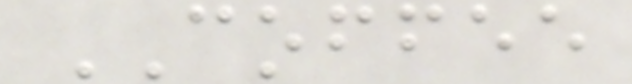COFFEE
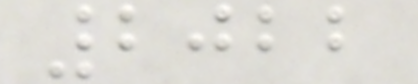2022
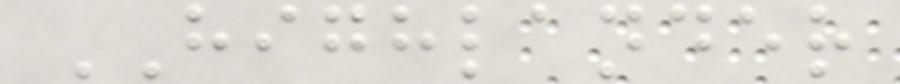HIGHLANDER
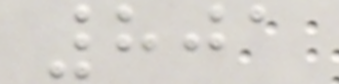801
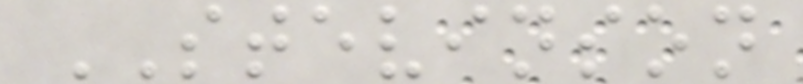STEVINSON
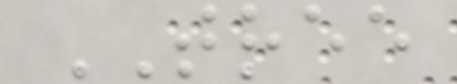TREE
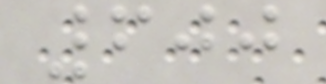600
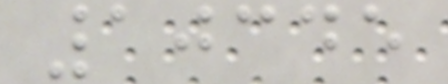10345
